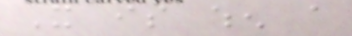It is when a
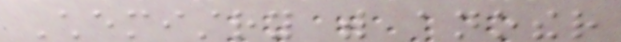Chemistry with another
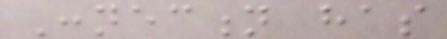Connection has
